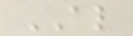AL
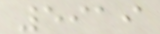5919
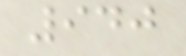940
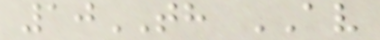10TH AV
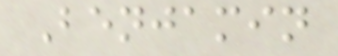Benjamin
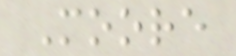Moore
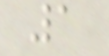1
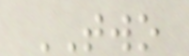TWO
